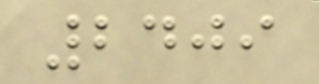2409
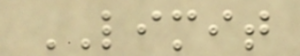LIMIT
